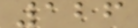126
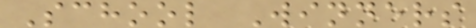School Winners
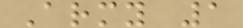Army 1
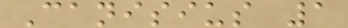Canisius 1
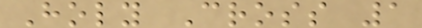Holy Cross 1
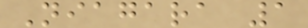Niagara 1
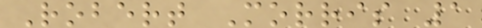Robert Morris 1
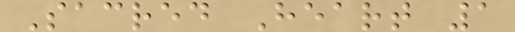Sacred Heart 1
